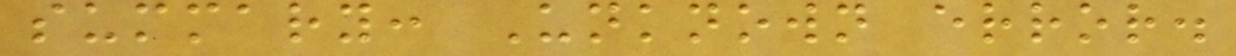summary: Unknown error.
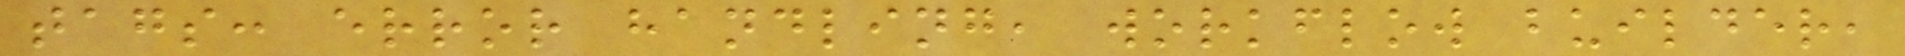tags: error handling, workflow builder,
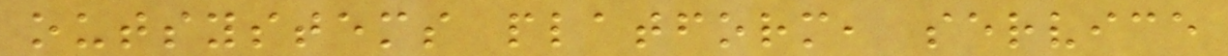outsystems platform, service
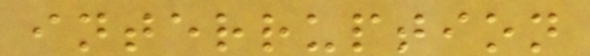interruption
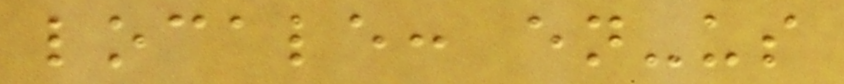locale: en-us
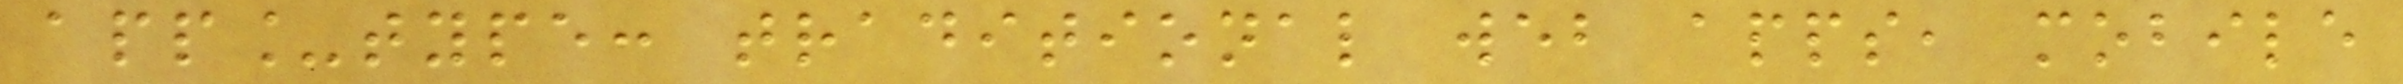app_type: traditional web apps, mobile
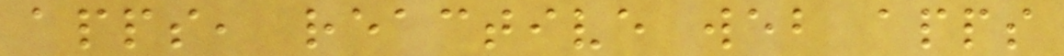apps, reactive web apps
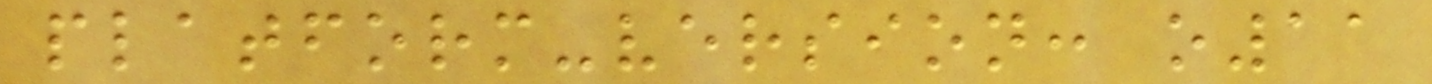platform-version: o11
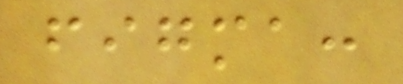figma:
